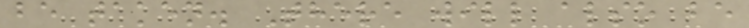be taken. There will also be
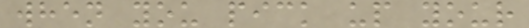when you pick up your
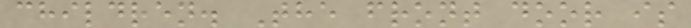children. The front door is
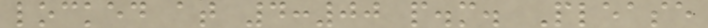locked at 4:00 p.m. Please
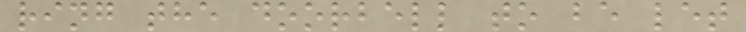ring the doorbell to be let
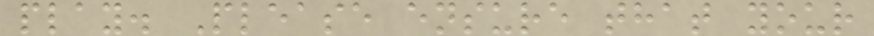play. Please ensure that your
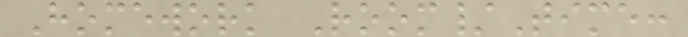Homework Room/Time:
